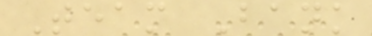Team Bank
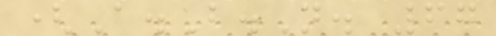(A.B.N. 67
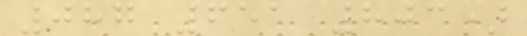087 651 803)
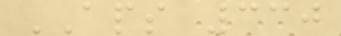APS 330
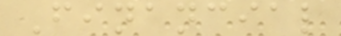Financial
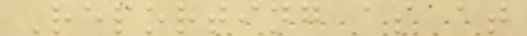Reporting as at
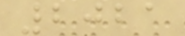2021
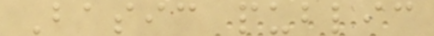Basic public
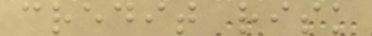credit risk
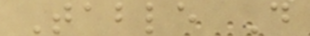Table D
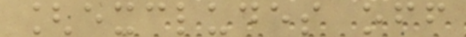[excludes off
